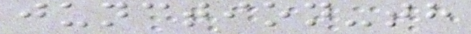junction-th
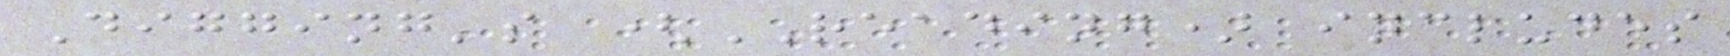Digging's (READING) includes
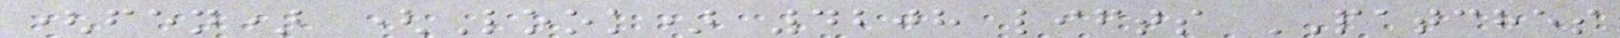(fen) (Look) 4208 lifts PATCHES
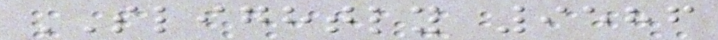SLIGHTLY 9586
